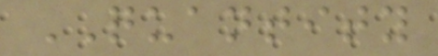QUANTITY
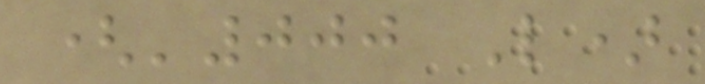('000 L)
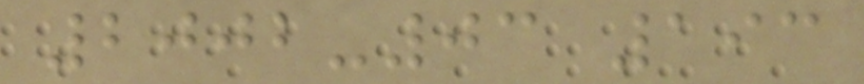2002-03 193
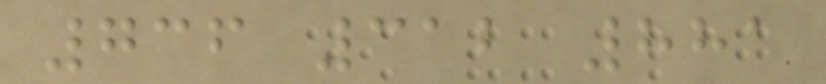736 312 881
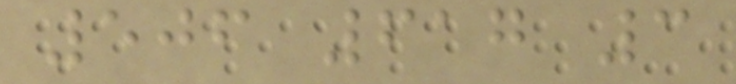506 617 3
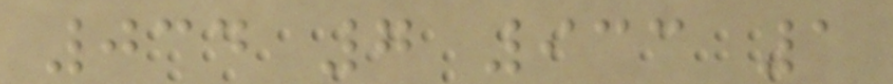034 7 933 1
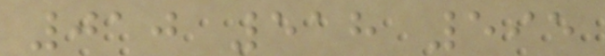010 518 595
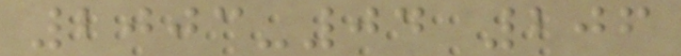2003-04 206
